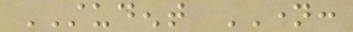STUDENT NAME:
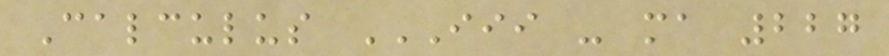Calculus III - MA 227
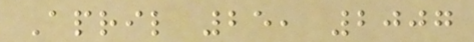April 25, 2007
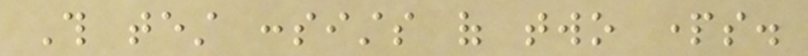This test consists of two parts.
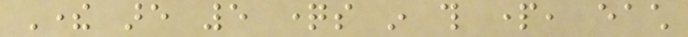There are 5 questions in this part, each
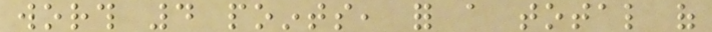worth 4 points, for a total of
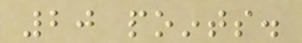20 points.
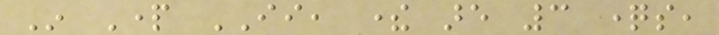In Part II, there are 3 questions,
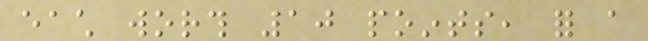each worth 10 points, for a
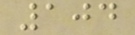104
